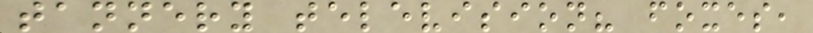tannery television? foxes,
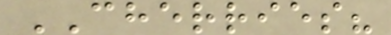CHERRIES?
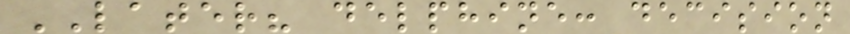LATER? delphine: decision
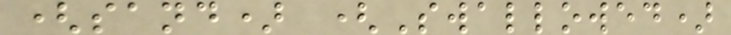(sand) (Swallowed)
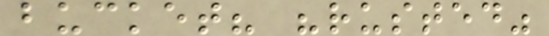bucket? "rusted"
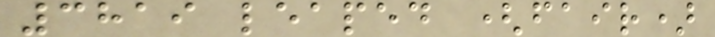3819 leaped (fair)
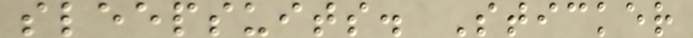sleepsuits. Sticker
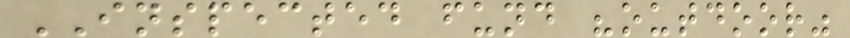INSPECTED fund "outdoor"
